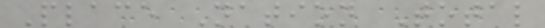Place Nation Total
